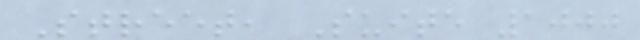Street, Suite 1000
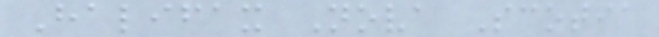Halifax Nova Scotia
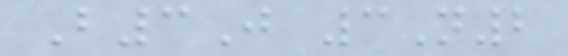B3J 3N2
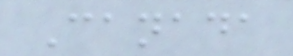Canada
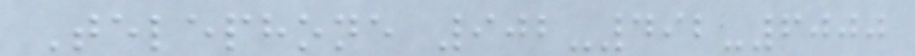Telephone 902-492-6000
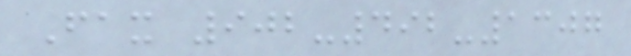Fax 902-492-1307
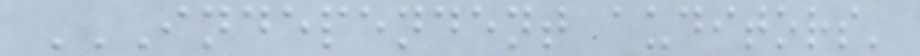INDEPENDENT AUDITORS'
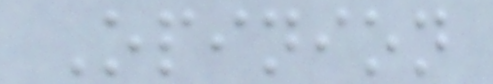Opinion
